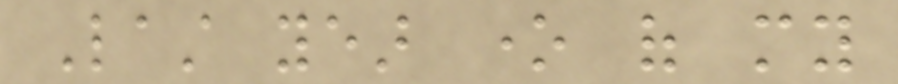Last year one of my
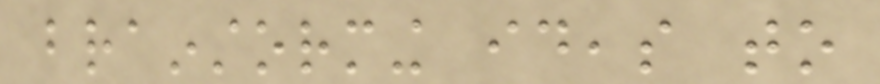brainstorming ideas to
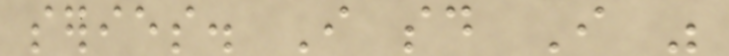series. I said I was
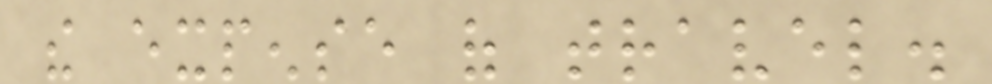the expense of travel.
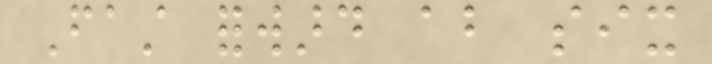Fast forward about six
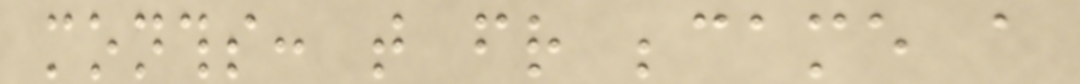months: that friend became a
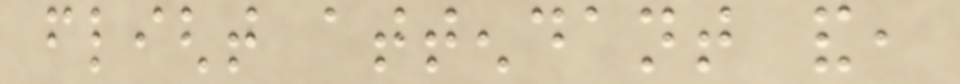flight attendant and,
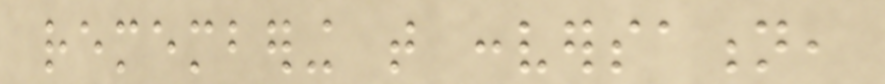remembering that conversation,
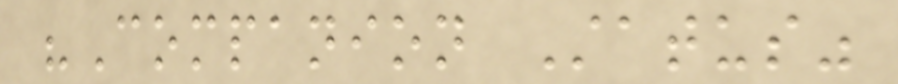"Companion Status"
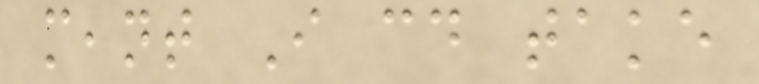meant I could take
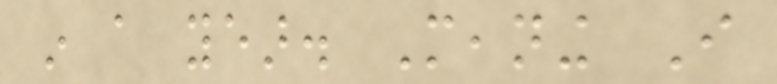in a year. Meaning I
